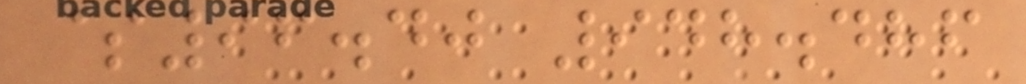$96.40 948.486
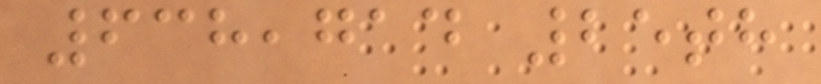638,714 25th
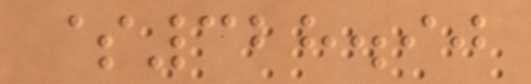$328.90
